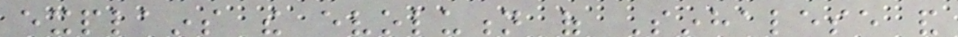explains the evolution of Sinhalese and
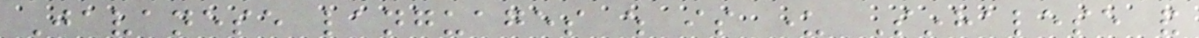Javanese languages which is under Sinhalese and
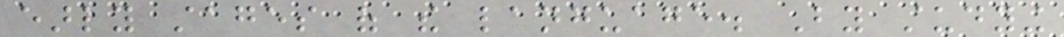early stages of the language. By studying
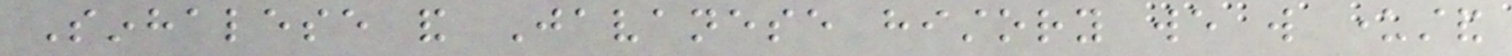Sinhalese and Javanese history we will understand
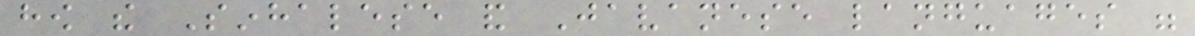how the Sinhalese and Javanese languages were
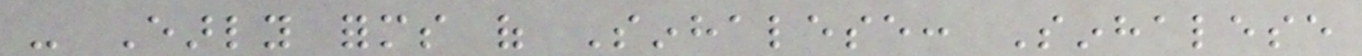- Early forms of Sinhalese: Sinhalese
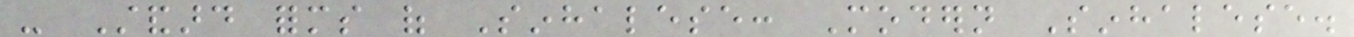- Standard forms of Sinhalese: Modern Sinhalese.
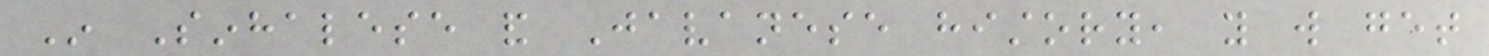In Sinhalese and Javanese history, you will get
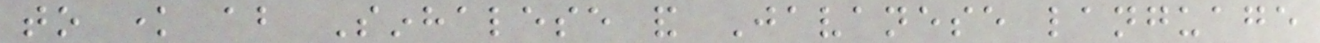to know about Sinhalese and Javanese language
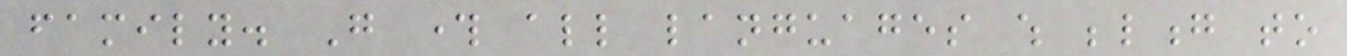family. Go through all languages which belong to
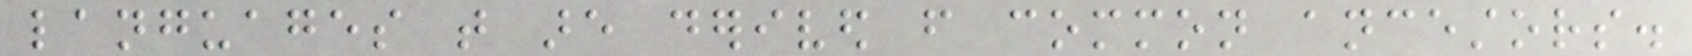languages that are derived from common ancestors.
